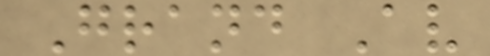Grand Av
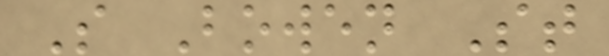S Bowen St
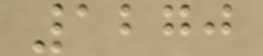1270
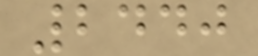2440
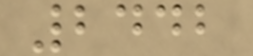2442
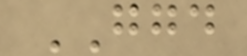GGD
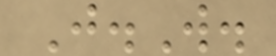J.W.
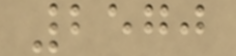2570
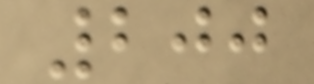200
